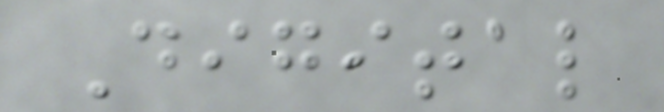Digital
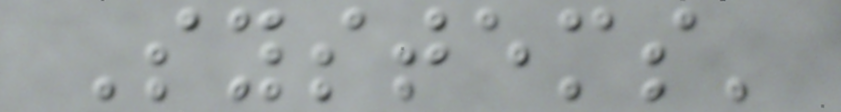Systems'
